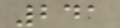241
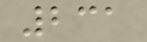231
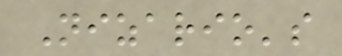Nizario's
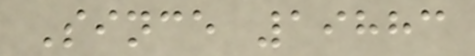Since 19883
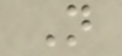N
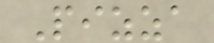Pizza
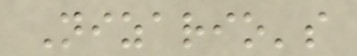Nizario's
